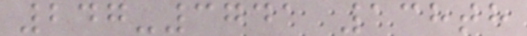247-3741 138th
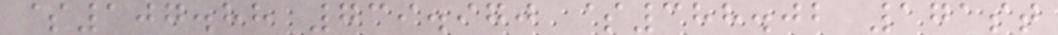$107.88 739.970 $388.02 171st
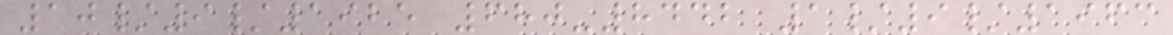10/9/1925 680-8442 1/9/1963
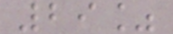29%
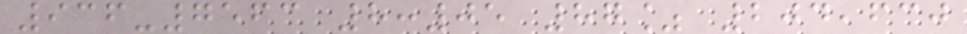936-7563 8:05 87% 204,630
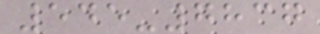545-7837
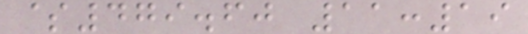$479.60 11:19
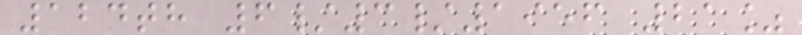124th 6/3/1956 21%
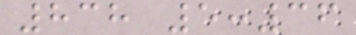838 5:36
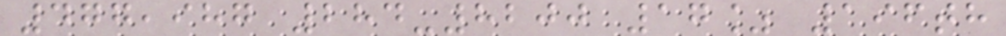477,987 284-8200 17% 196th
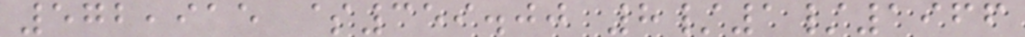572,915 $359.00 8/1/1966
